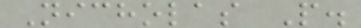Nicholas P.
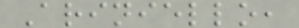Ariniello,
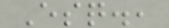Esq.,
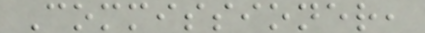Commissioner,
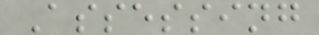Assessing
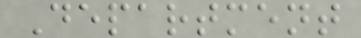Department
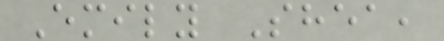Emily Shea,
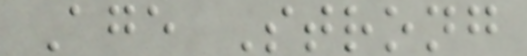Age Strong
